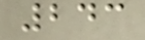243
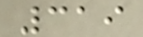319
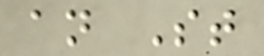an St
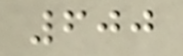600
